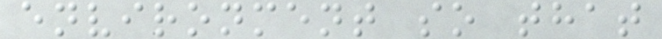environment so that
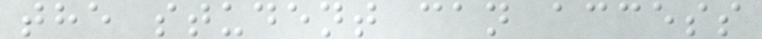the student can access
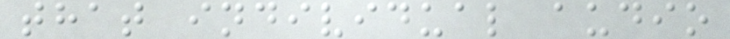that individual audio
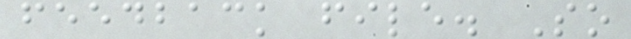feedback file. So
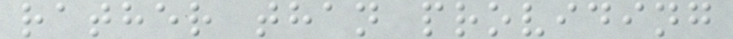rather than providing
